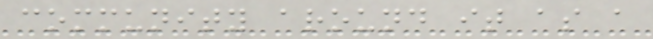community around it as a
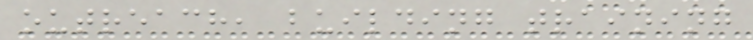outreach, building training
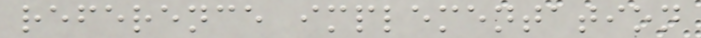reference implementation
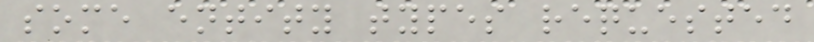some entity types requested
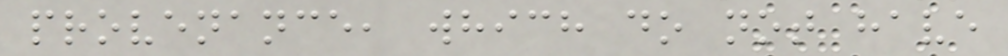provenance, which do not have
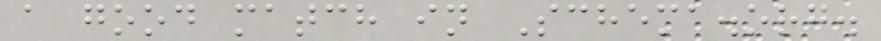a good match in Schema.org.
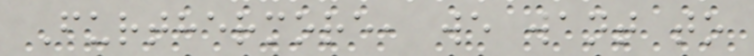Furthermore, we want to
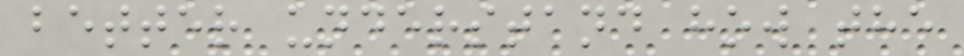better understand how the
